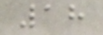18
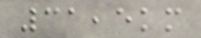31,5km
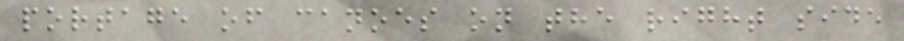portage of canoes on the right side
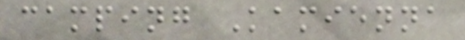camping Kamienna
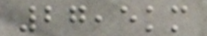27,5km
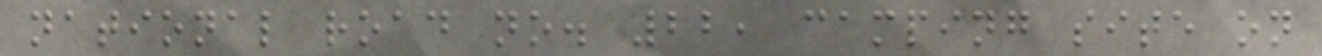national road no. 22, camping site on
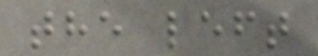the left
